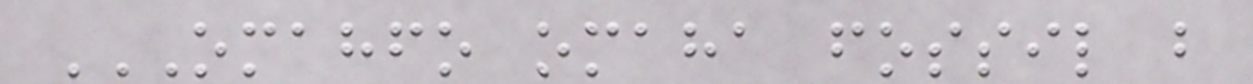OMAHFO OMAHA FOSSIL B
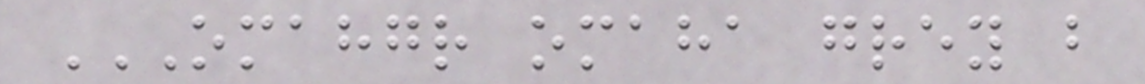OMAHGR OMAHA GREY B
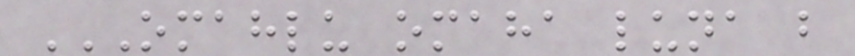OMAHLU OMAHA LUNA B
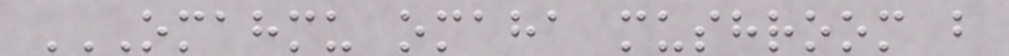OMAHMU OMAHA MUSHROOM B
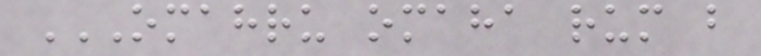OMAHRU OMAHA RUM B
